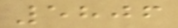5806
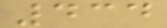434
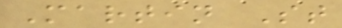Martin St
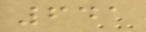641
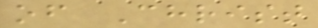of Christ
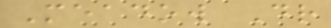Meadow Dr
